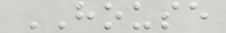HOUSE
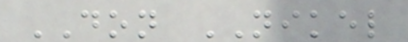DON NIKEL
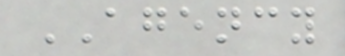AGENCY
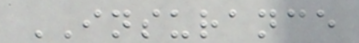INSURANCE
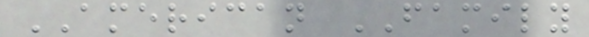AMERICAN FAMILY
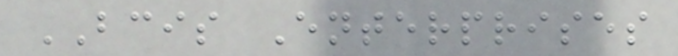BCIS Enterprises
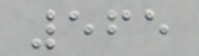565
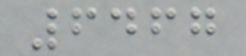6467
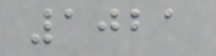1021
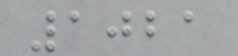1021
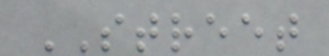STREET
